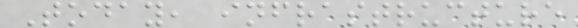Today, infrastructure
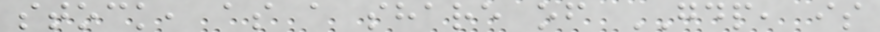stock, as a share of GDP, is
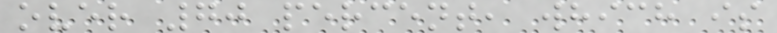over 70 percent, which is
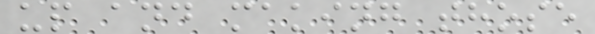up and making those
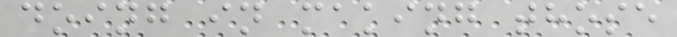doing in making those
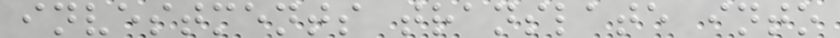investments translate into
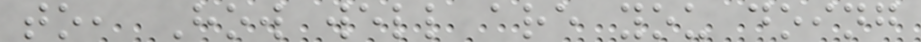to, How well are you doing
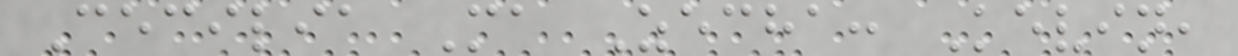Cecilia Ma Zecha: Kevin,
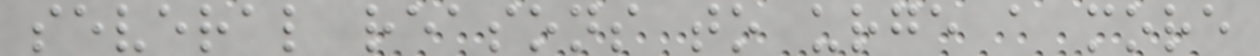several reasons to urge a more
